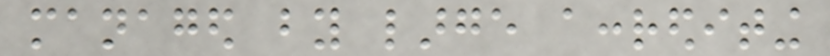managed by large accrediting
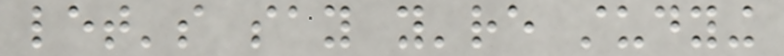let's say you're studying
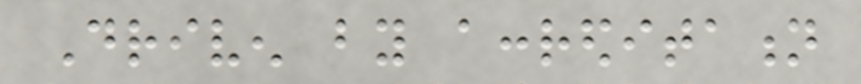Driven by accreditation
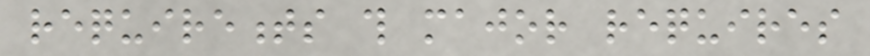requirements this major requires
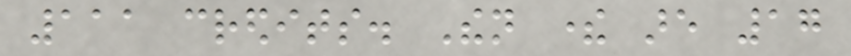111 credits. Then there are 17
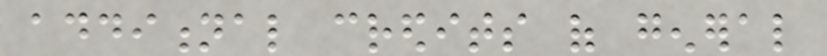additional credits of general
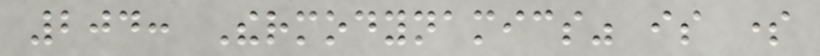204: Thermodynamics" is some
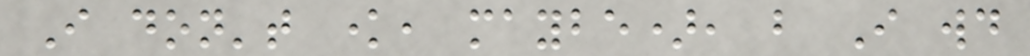I don't know, maybe), but I would
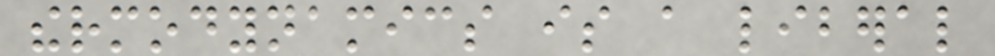thermodynamics is a liberal
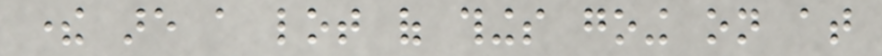there are a lot of things going on at
